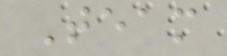Team
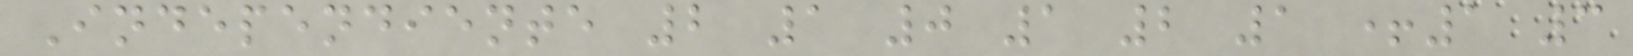Independiente 2 1 0 1 2 1 +1 3
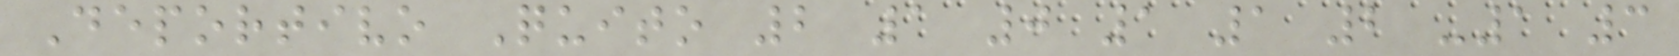Deportivo Quito 2 1 0 1 1 2 -1 3
